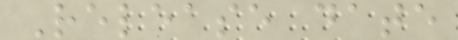Release date
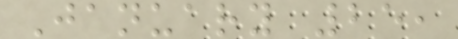January 25,
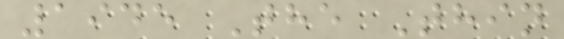1945 The Thin
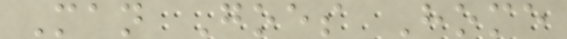Man Goes Home
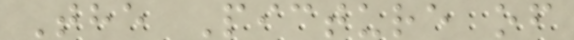The Picture of
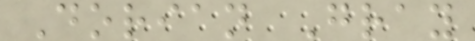Dorian Gray
